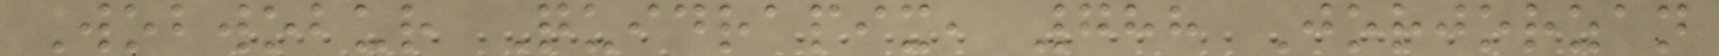Wobwobur Quidrapix, 788 Jorjorzan
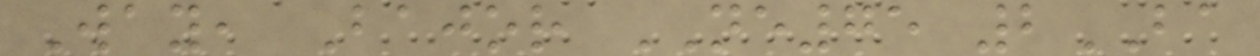Way, Bajor NE75 2BA
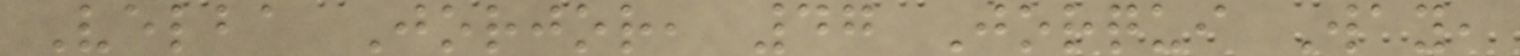Velba Jorjor, 47 Jorqui Way,
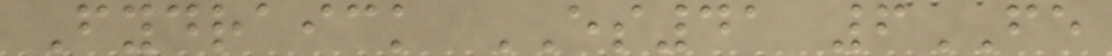Fydraick ES41 6FE
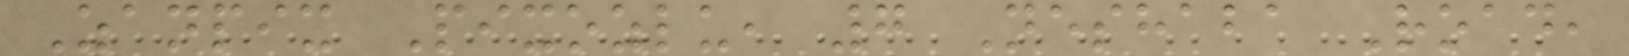Zanpix Pixozlu, 7 Neshaba Road,
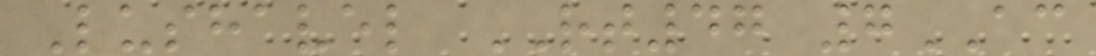Lushavel RT47 7AC
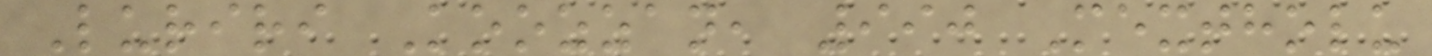Luriri Koozzan, 990 Mextholu
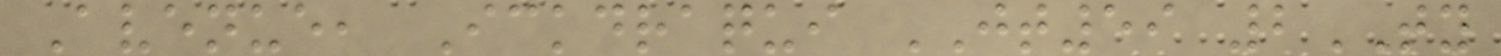Avenue, Ickdraqui JT59 2TY
